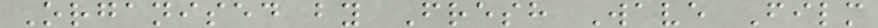Organised by Fresh Wave Film
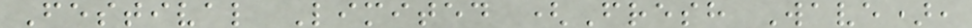Festival Limited (Fresh Wave),
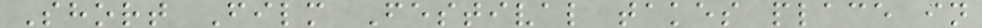Short Film Festival takes place in
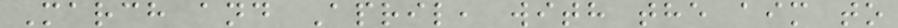March and April, with the aim to
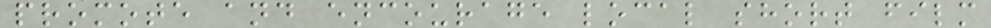promote and encourage local short film
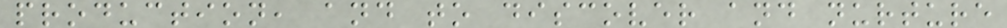production, and to discover and nurture
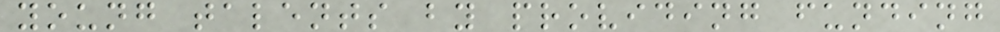young talents by providing funding
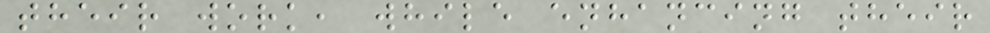their work, while enhancing their
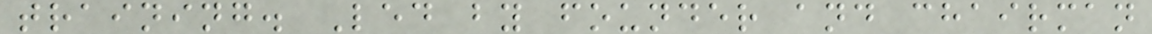training. Led by founder and chairman
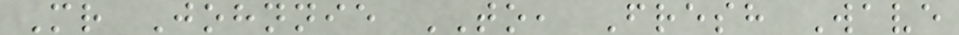Mr Johnnie TO, Fresh Wave
